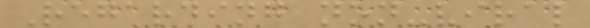Regarding non-viral
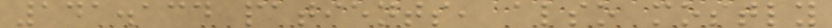141.134 patients, also mostly
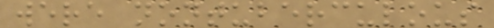were nontuberculous
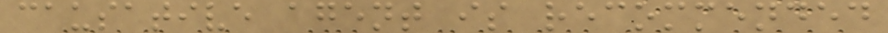causative agent is recommended
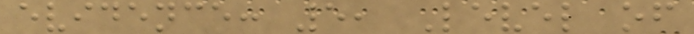evidence: 5, Level of
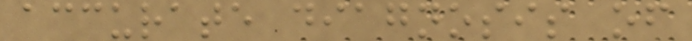accurate diagnosis of
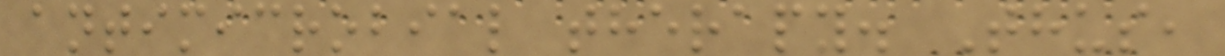antimicrobial therapy. Thus,
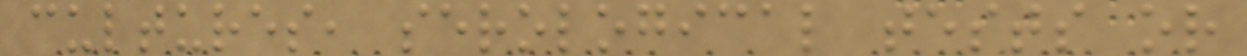cultures, serological tests or
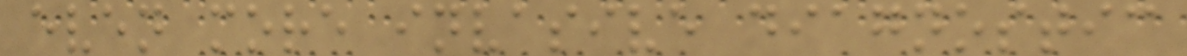even more invasive diagnostic
